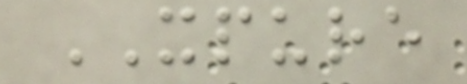XPURE
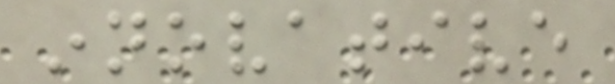innovative
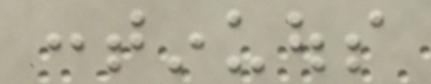continuous
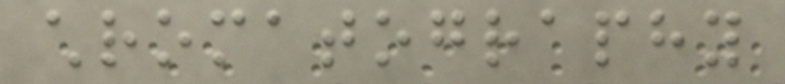chromatography
